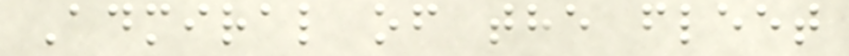Admiral of the fleet
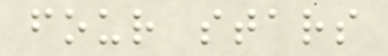four stars
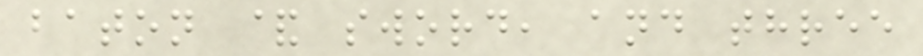baton & sword, and three
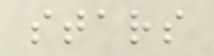stars
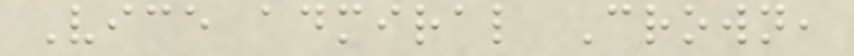Vice admiral Crown,
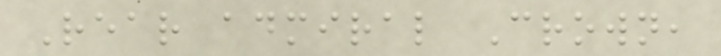Rear admiral Crown,
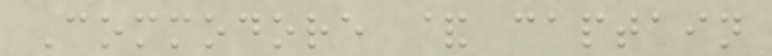Commodore & captain
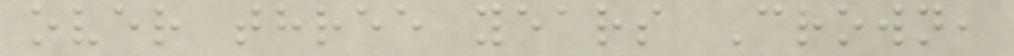over three years Crown,
